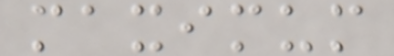maximum
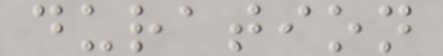duration
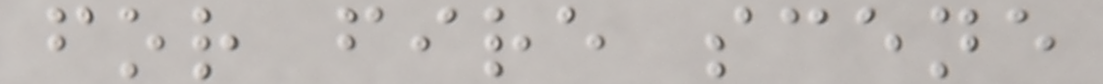for fire scene
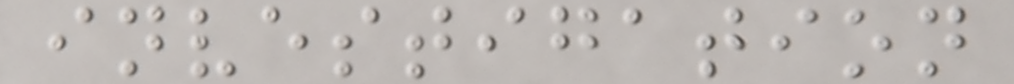investigation
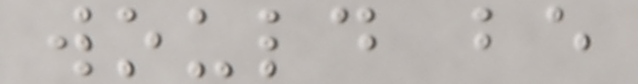would be
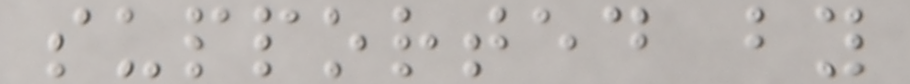supported by
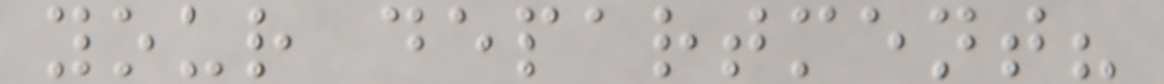your department?
